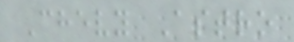Chevy Astro
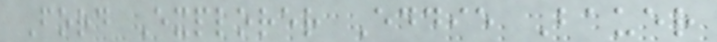Ford Explorer Eddie Bauer
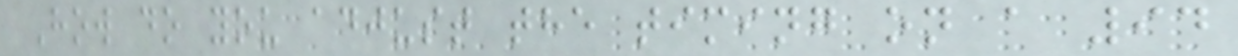How do you adjust the timing on a 94
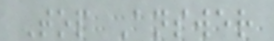Top Answer
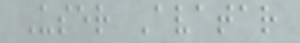User Avatar
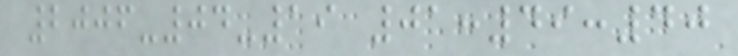2006-04-19 01:49:40
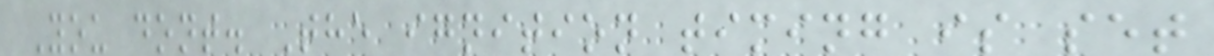You dont. The ignition timing is set
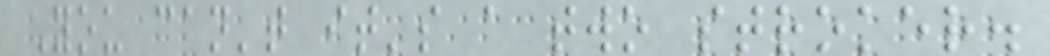You can't it's a two stroker.
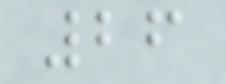26
